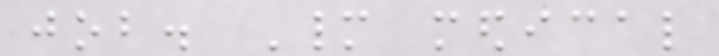job. Many medical
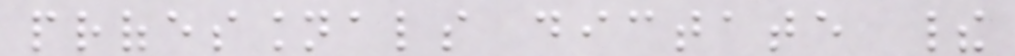professionals dictate their
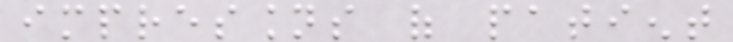impressions of patient
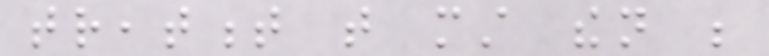treatment that must then be
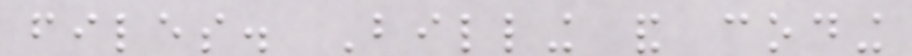files. Billing and coding
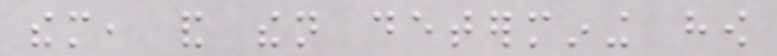them, and then determining how
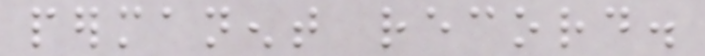permanent record.
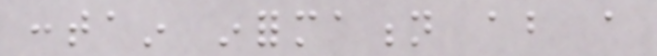contain information about a
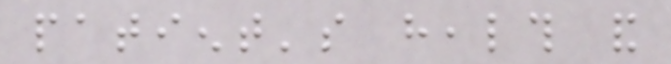patient's health and
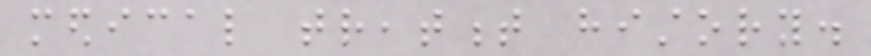medical treatment history.
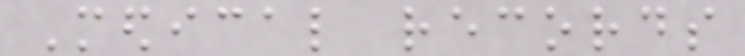Medical records
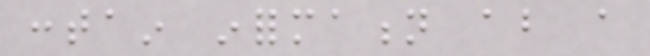contain information about a
